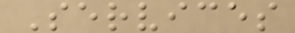Services
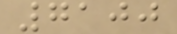7100
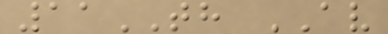11TH AV
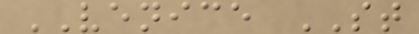VENICE ST
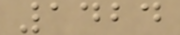1424
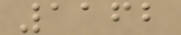1162
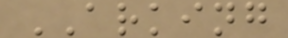ARKING
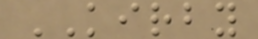KIRBY
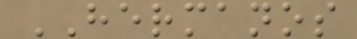HERMANOS
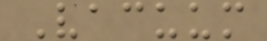Vacuum
